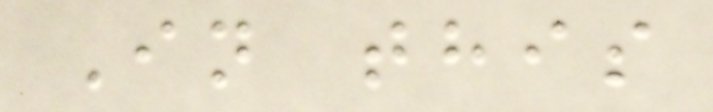In this
